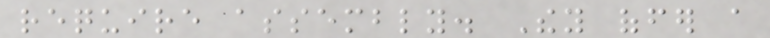require assembly. They offer a
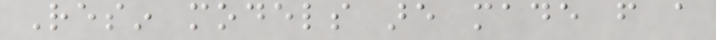Resin models are made from a
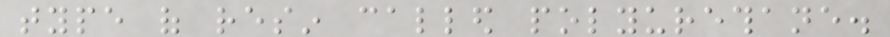type of resin called polyurethane.
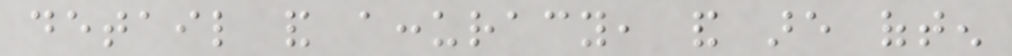detail and accuracy, and are often
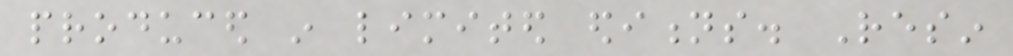produced in limited editions. Resin
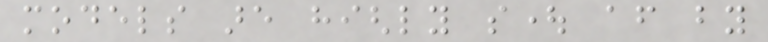models are highly sought after by
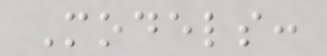Models:
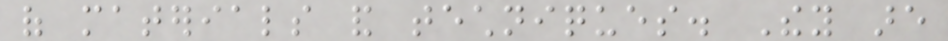of materials and techniques. They are
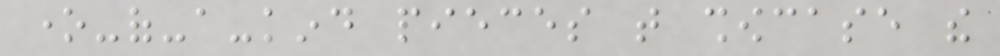one-of-a-kind pieces that showcase the
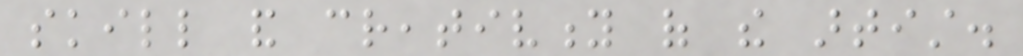skill and creativity of the artist.
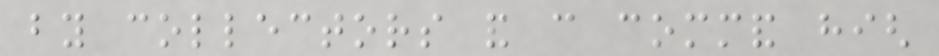by collectors and can command high
